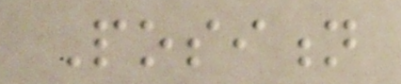Position
